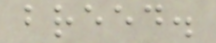breed.
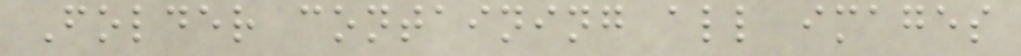Folder containing all images
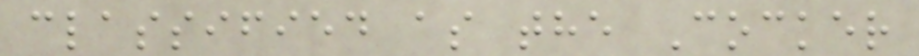classified as the Cocker
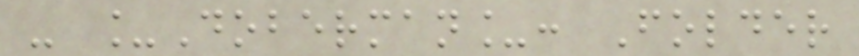- _Doberman_: Folder
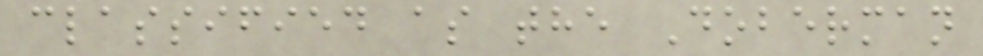classified as the Doberman
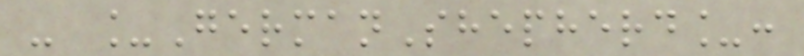- _GermanShepherd_:
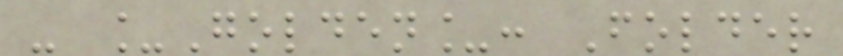- _Golden_: Folder
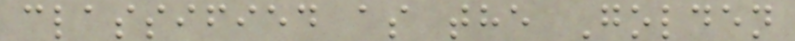classified as the Golden
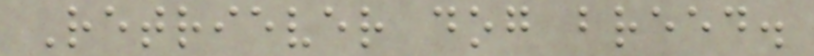Retriever dog breed.
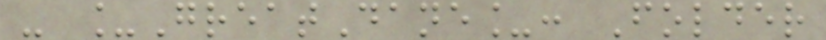- _GreatDane_: Folder
